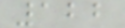122
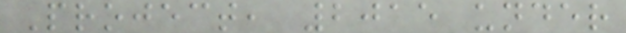Project, 2015 under
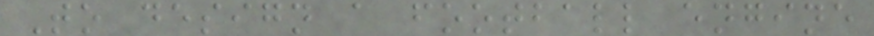To design a football engine
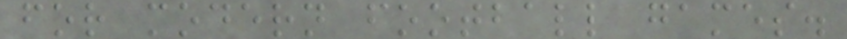for modern football games.
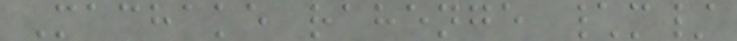Machake rahenge \m/
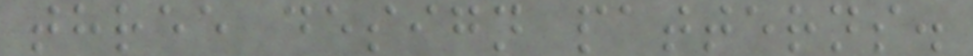three design patterns.
